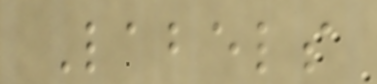Labels
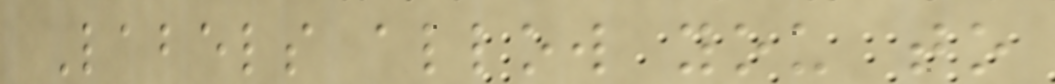Labels allow you to
